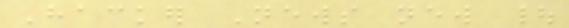Hacker News new |
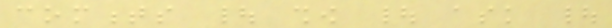comments | show | ask |
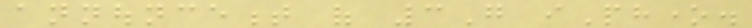announcement of 3G iPhone.
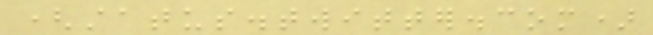(status.twitter.com)
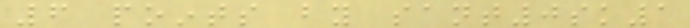6 points by sant0sk1
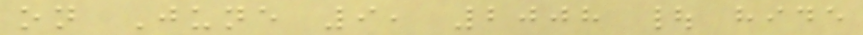on June 9, 2008 | hide
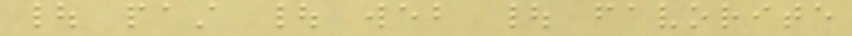| past | web | favorite
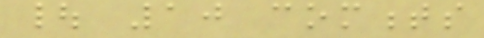| 10 comments
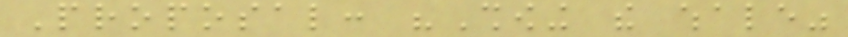Proposal: "Showing the whale"
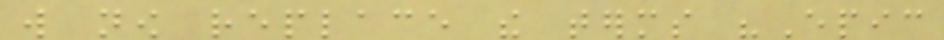will now replace the terms "Epic
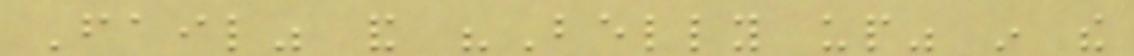Fail" and "Belly up" in the
